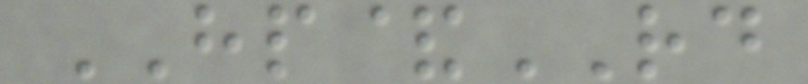HP&RD
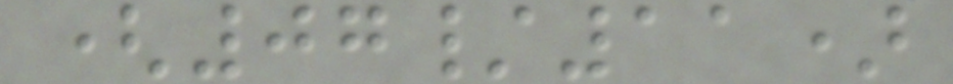(07/11)
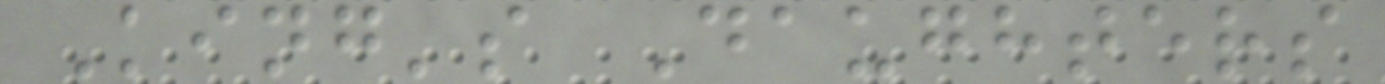King's Daughters
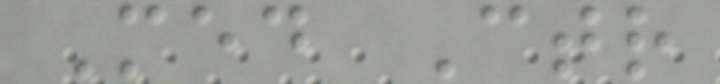Med Ctr
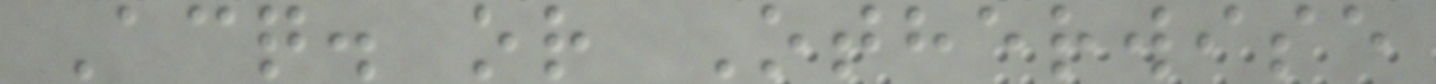Acq. or Otherwise
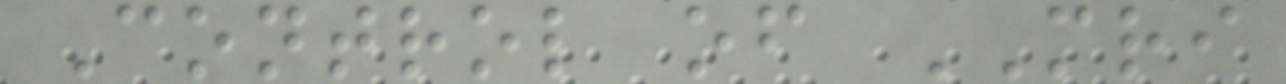Control of MRI
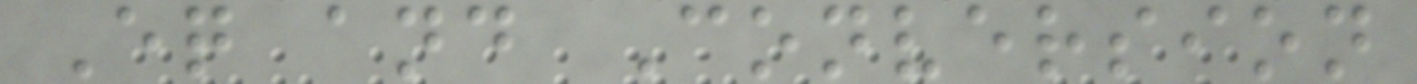Eq and Conversion
